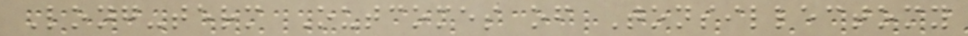Long-term Outcomes of Tonsillectomy
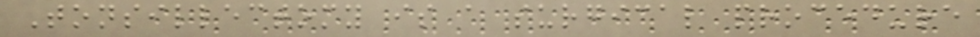Tonsillectomy is a surgical procedure
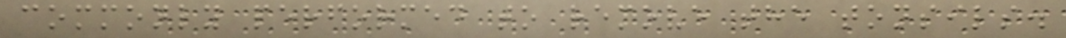commonly performed to remove the tonsils.
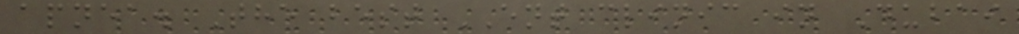apnea. The best ENT clinic in Dubai
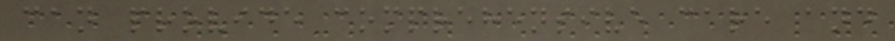can provide comprehensive care and
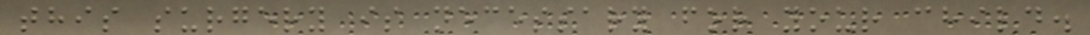this surgery is necessary for your child.
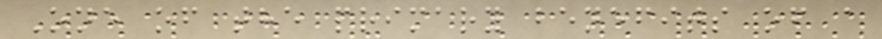One of the primary benefits of a
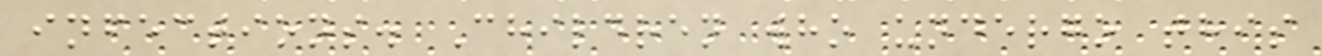infections. Children who undergo this
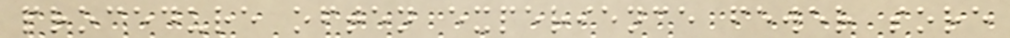procedure often experience fewer sore
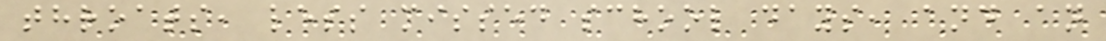throats, less missed school days, and an
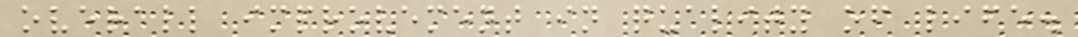overall improvement in quality of life.
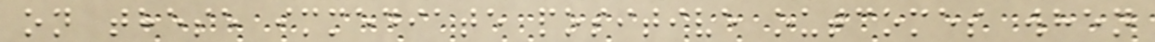on these immediate positive outcomes when
